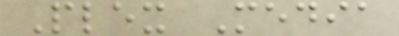Plex Media
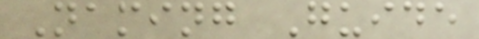Naming Guide
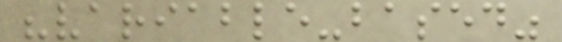"variable-based"
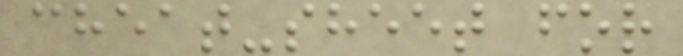cheat-sheet for
